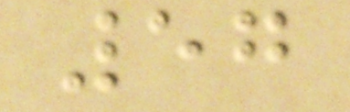57
